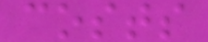costs
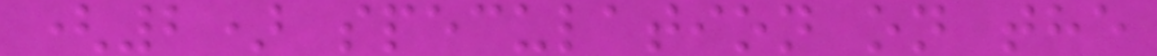(2) speculation on the
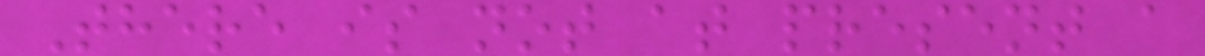There is not at present a
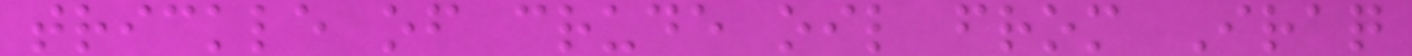trickle of crude oil from Iraq
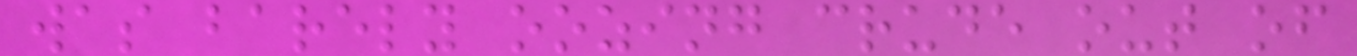was barely oozing crude out of
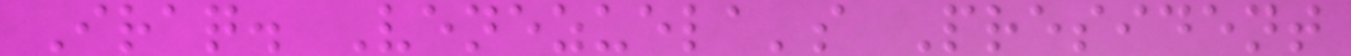Iraq. Venezuela's President
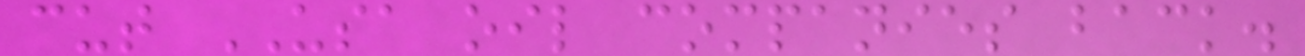cut USA oil companies back.
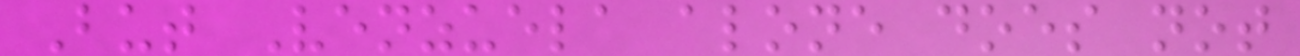But Venzuela alone does not
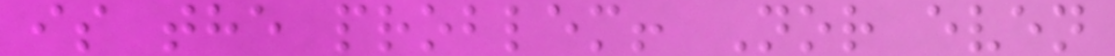is the problem! Nor even
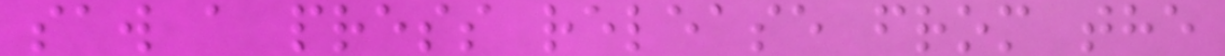saw a press release from the
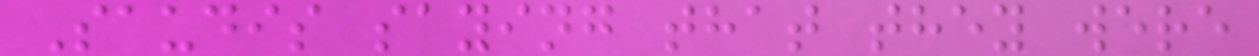Saudis saying that they were
